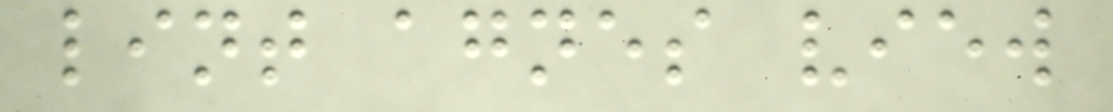lint agnes view
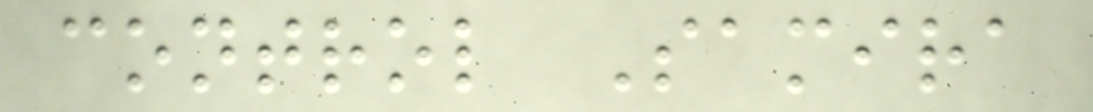control Samira
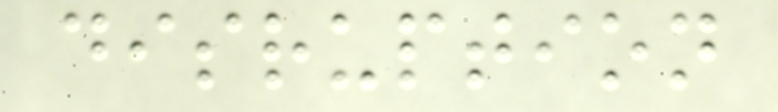disruption
